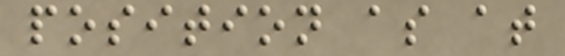position as at
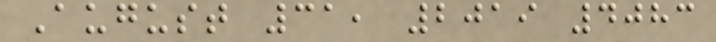August 31, 2019 4083
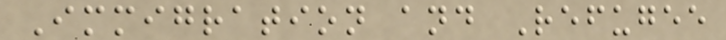Immigration and Refugee
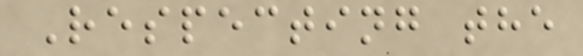Respecting the
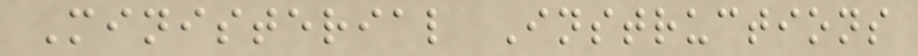Ministerial Instructions
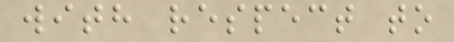with respect to
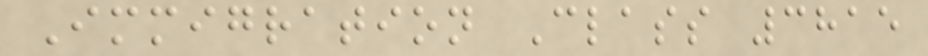Immigration Class 3815
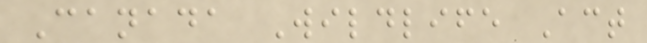Canada Wildlife Act
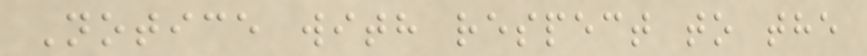Notice with respect to the
